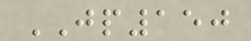JP150
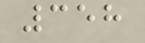358
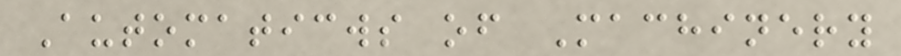Automaticws of Machinery
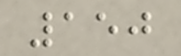150
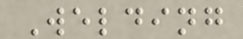Welding
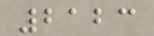2123
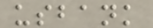usbank
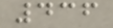436
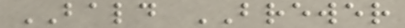BALD BREWER
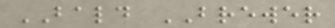BALD BREWER
